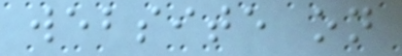website on
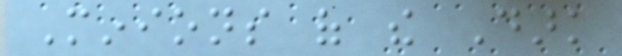Minions of the Dark
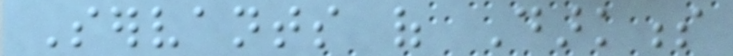Servants of Darkness
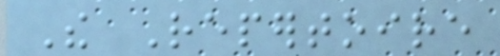The Repertoire
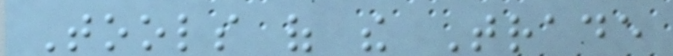Tools of the Trade
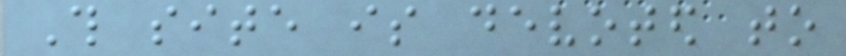This site is devoted to
